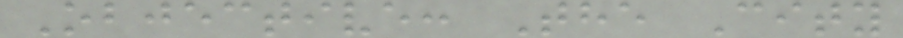Objective: The City
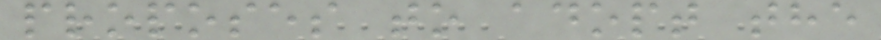proposes to adopt the
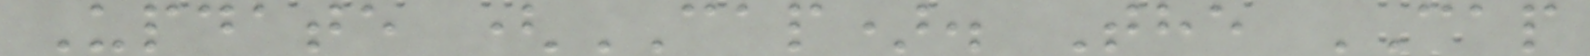Update (CAP). The CAP
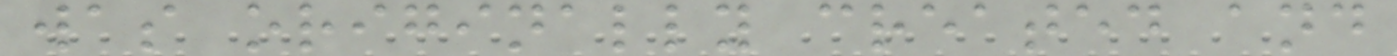was originally created and
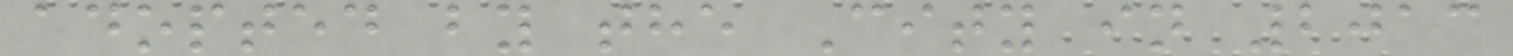adopted by the City in 2013
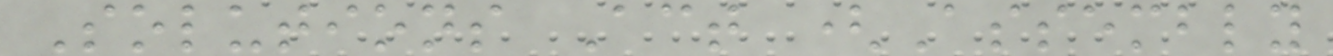Solutions Act (Assembly
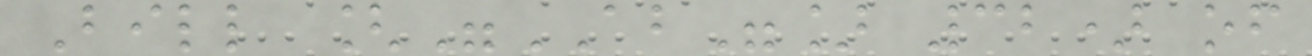Bill ["AB"] 32) of
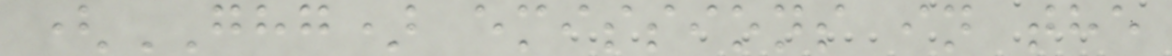(GHG) emissions in the
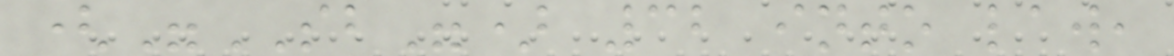("SB") 32 into law,
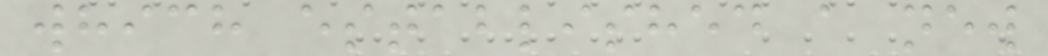which established a new
